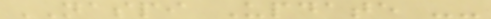NASPI Update --
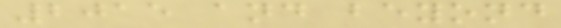2015 and beyond
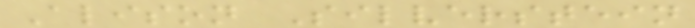Alison Silverstein
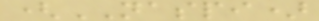(NASPI)
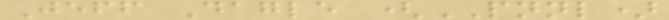Jeff Dagle (PNNL)
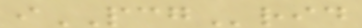iPCGrid
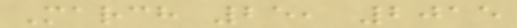March 25, 2015
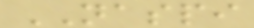NASPI
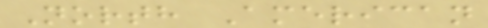North American
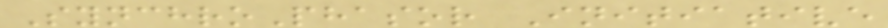SynchroPhasor Initiative
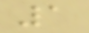1
